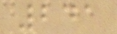241
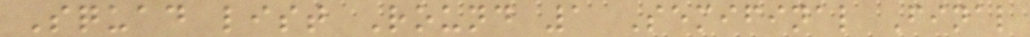Squad list Round 1 Semifinal Final
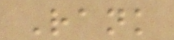Rank
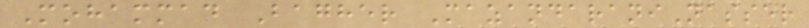Mohammad Bagher MazandaraniNasser
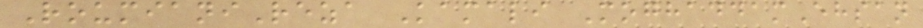RoumianiReza Kamali MoghaddamEhsan
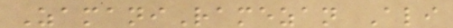ZamaniRamezan Ali
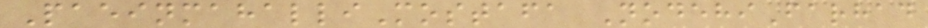PaeinmahalliMostafa NodehiFarhad
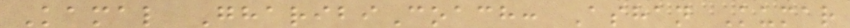Kamal GharibiCoach: Ashan Kumar
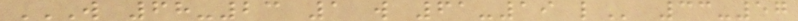W 68-23 1 W 61-19 L 33-57
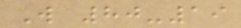W 80-19
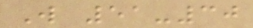W 51-30
